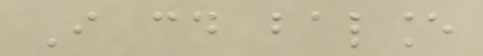I could balance
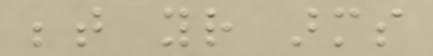between your arms
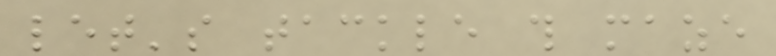let's tackle this maze
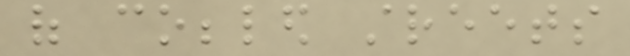of cobbled streets
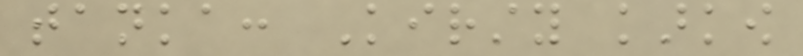tanka: Kirsty karkow
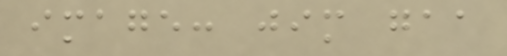image: jim gaa
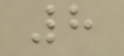8
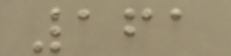161
